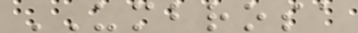UMBROSA
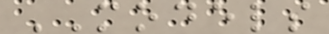MODELS
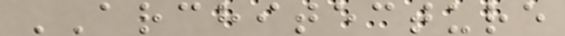ARCHITECTURE
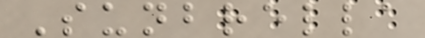Sunbrella
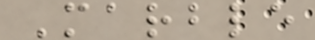Marble
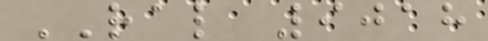RAL 9018
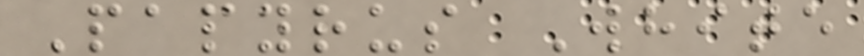Papyrus White
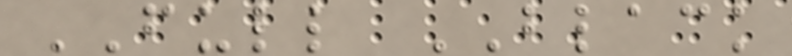FULL BLACK
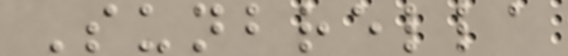Sunbrella
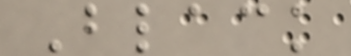Black
